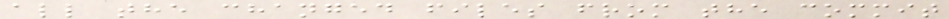all the changed files from the commit
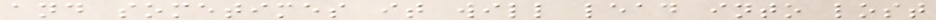and sometimes it will lead into lost
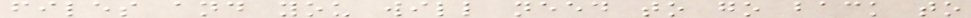files and you will need to go back to
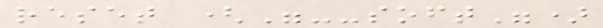reset ("--soft")
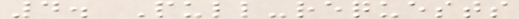4. Pull-requests
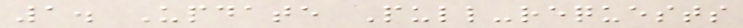1. Update Pull-requests
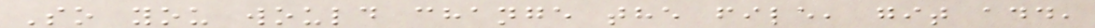So you would change the file, git add,
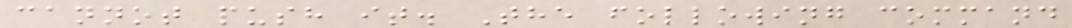cannot push it. The following command
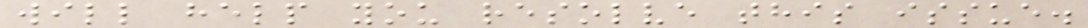will help you resolve this issue.
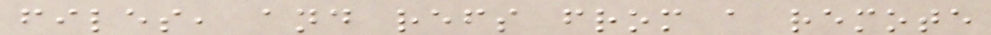files, and refs from a remote
